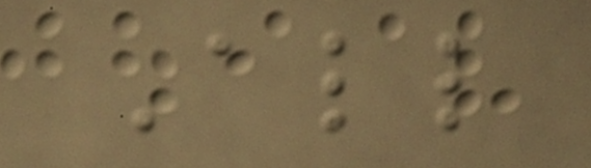All
